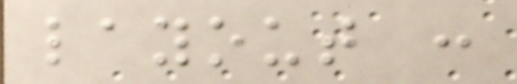layout :
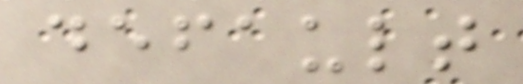default
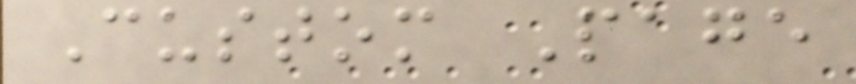Custom Page
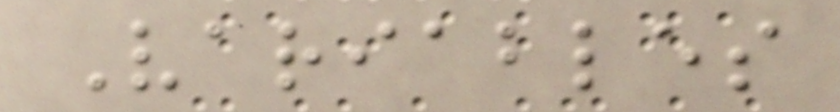Variables
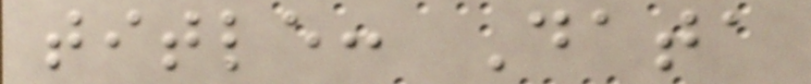title: Data
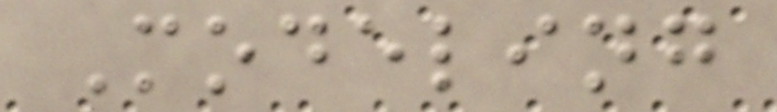Modeling
